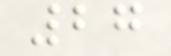27
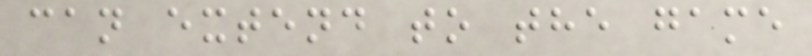can extend to the game
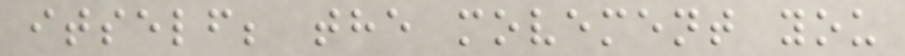itself; the movement you
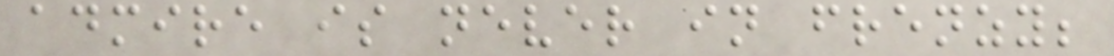admire is never in frenzy;
